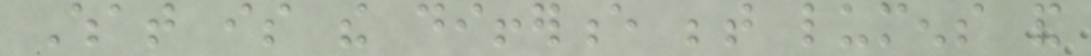What is the difference between lumens and
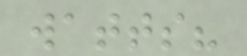watts?
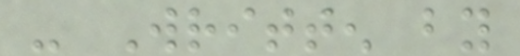- Written by
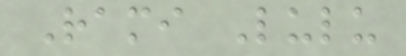Rami Lulu
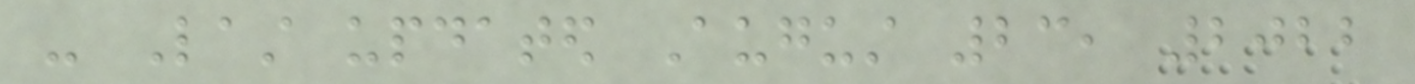- Last updated August 23, 2022
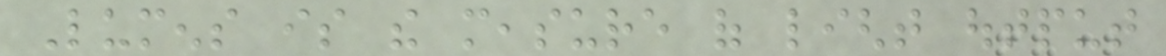Lumens is the measure of light output
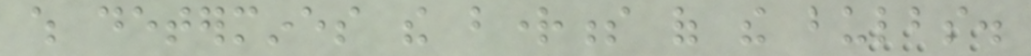which determines the brightness of the bulbs.
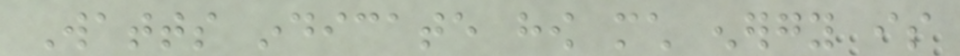Watts indicate how much energy is
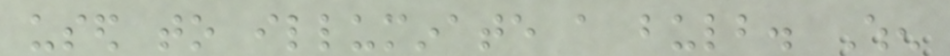used to illuminate a bulb. When
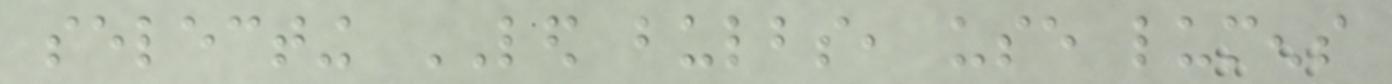selecting LED bulbs, use lumens
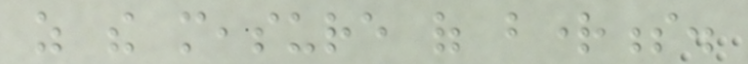as the measure of brightness.
